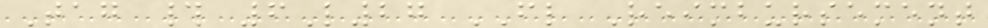Tag # 6L27 FL Reimbursement
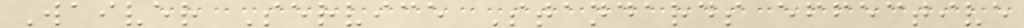Waiver Service Standards effective
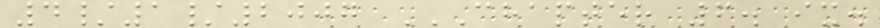4/1/2007 CHAPTER 6. IX.
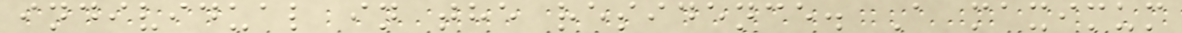individual in the residence. A maximum
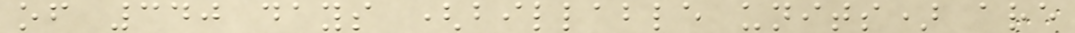of 340 days (billable units) are
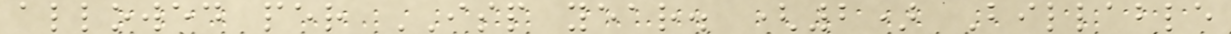allowed per ISP year. (2) Billable
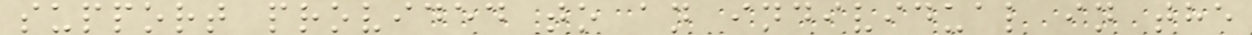support provided to an individual in the
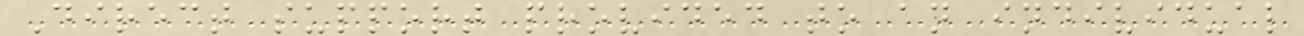Direct support provided to an individual
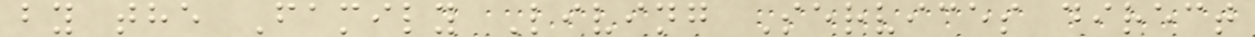by the Family Living Services direct
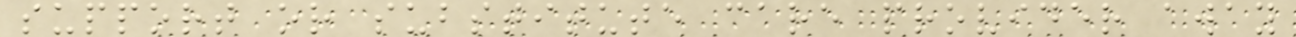support or substitute care provider away
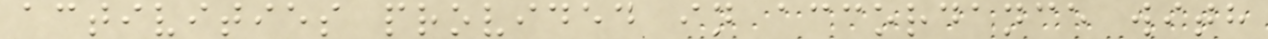activities provided in accordance with
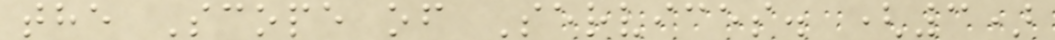the Scope of Services. (3)
